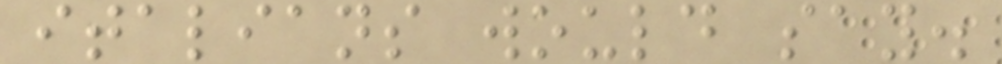italians would say.
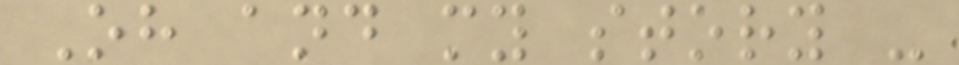Oh and my story -
